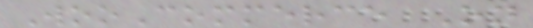WooCommerce On
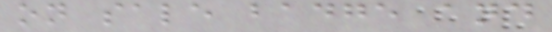on sale badge and
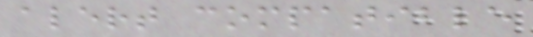alert compatible
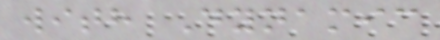with Dynamic
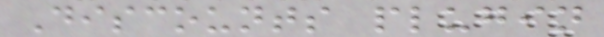Discounts plugin
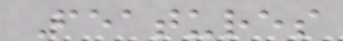Features
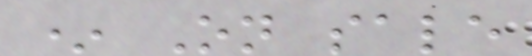* On sale
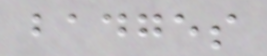badges
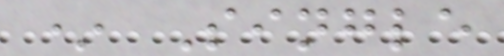* Single
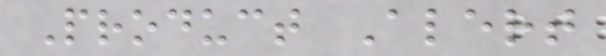Product Alert
